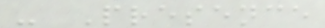- Presence
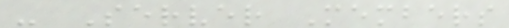- Server Members
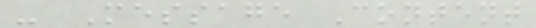- Message Content
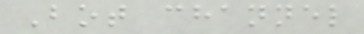Bot channel
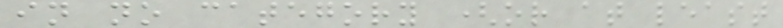in no category (or at least
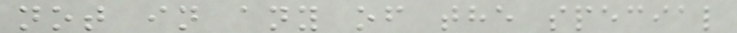not in any of the special
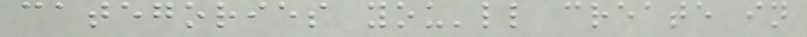categories you'll create in
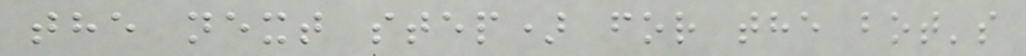the next step) for the bot's
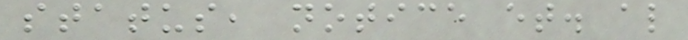status, notice et. al
